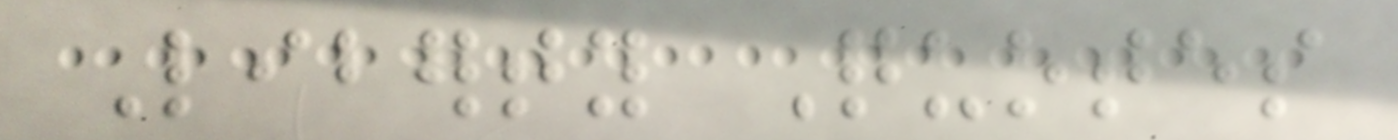Liberty Quotes
